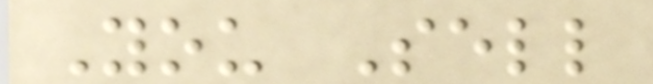You Sell
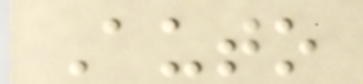Auto
